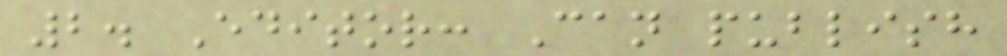2. Editor: Can publish
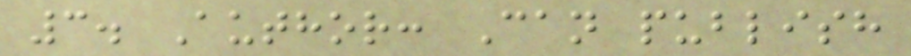3. Author: Can publish
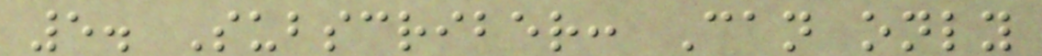5. Subscriber: Can only
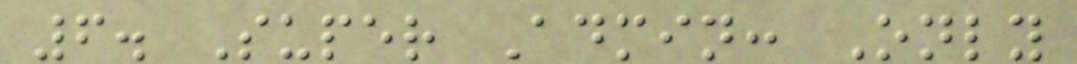6. Super Admin: Only
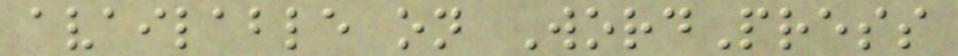available on WordPress
